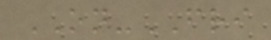ON-FRI
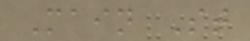Main St
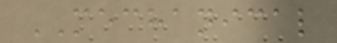MECHANICAL
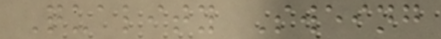Quality Sweing
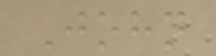John
